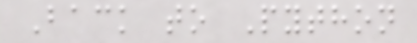Back to Python
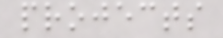projects
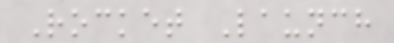Rocket Launch
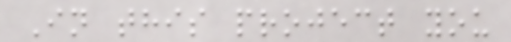In this project you
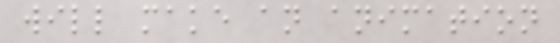will make an animation
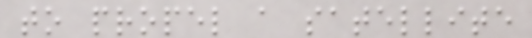to propel a satellite
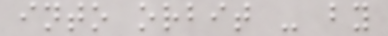into orbit - by
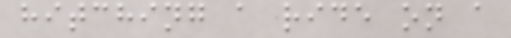hitching a ride on a
